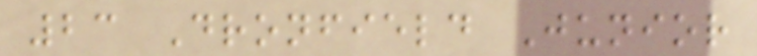23 Dronfield Junior
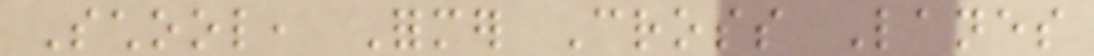School, Former Cross Lanes
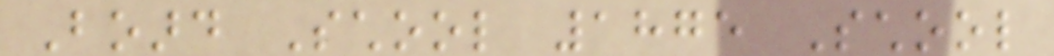Board School 1875 School
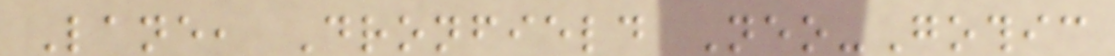Lane, Dronfield Neo-Gothic
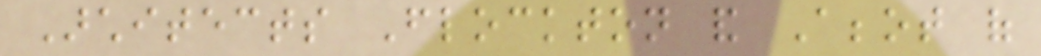Architects Flockton and Abbot of
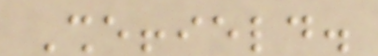Sheffield.
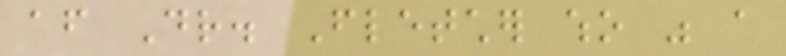after Dr. Fletcher who was a
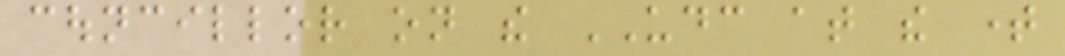councillor on the UDC at the time
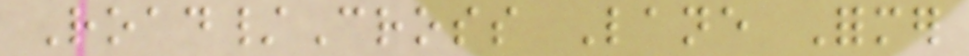Road/Cross Lane Former
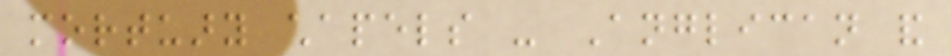mortuary chapels - Anglican and
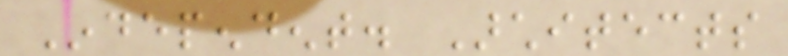Independent. Architects
